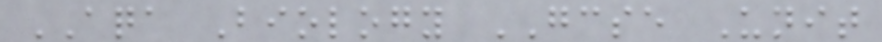AQA Biology GCSE Unit
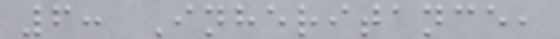6: Inheritance,
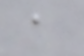a
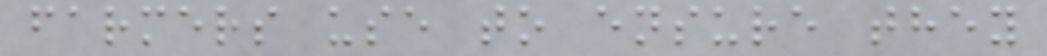farmers use to ensure they
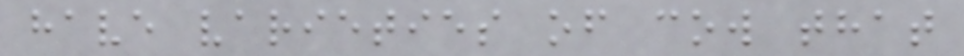have varieties of cow that
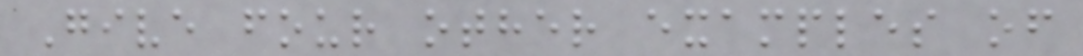Give four other examples of
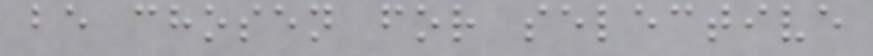be chosen for selective
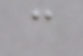c
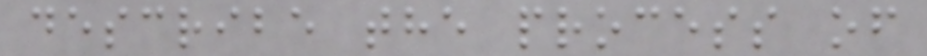describe the process of
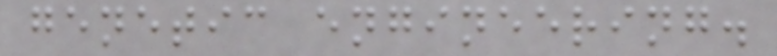genetic engineering.
